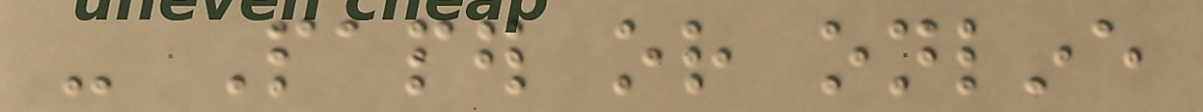- Paper or online
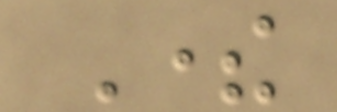There
